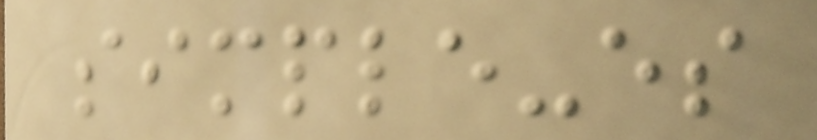simple-es
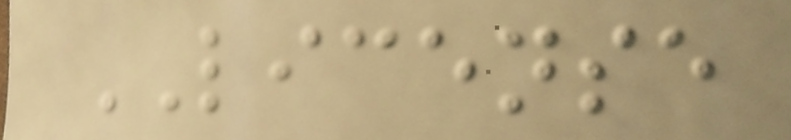LICENSE
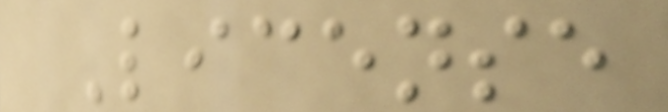License
